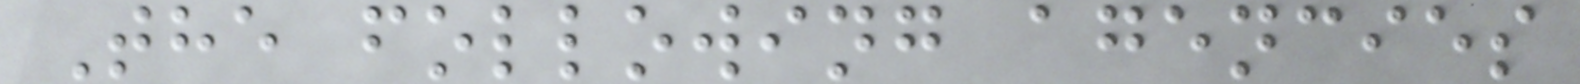The following agencies
